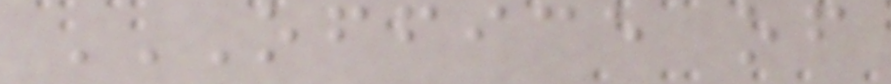OFFICE OF
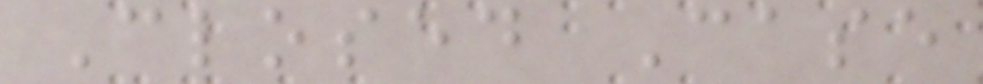Closed Case
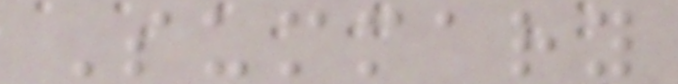Summary
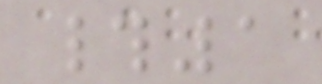#1
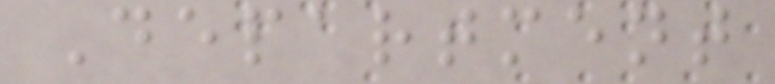Department
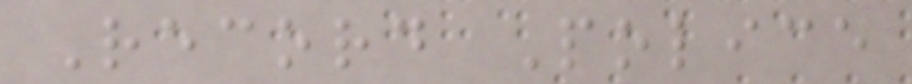Record Police
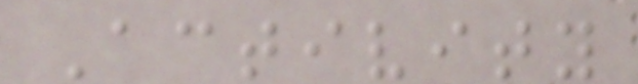Activity
